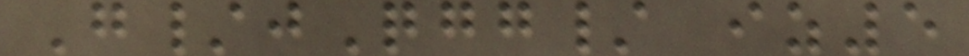G/jQgg/ iz5
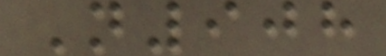N908
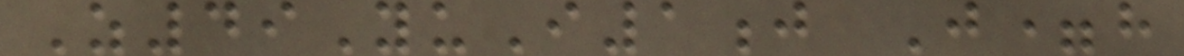Z49YuI1j J=h
